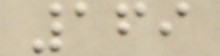169
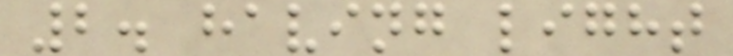2. having light
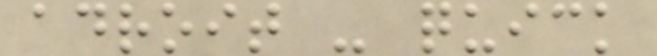adroit - quick
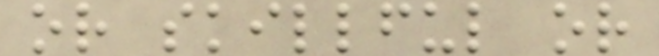or skillful or
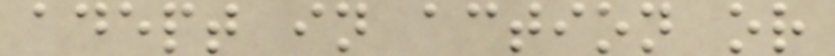adept in action or
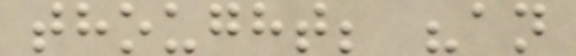thought; "an
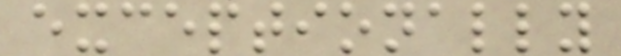exceptionally
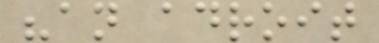"an adroit
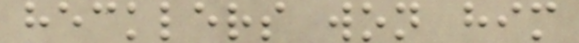hecklers won him
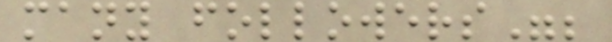many followers";
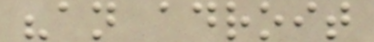"an adroit
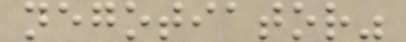negotiator"
